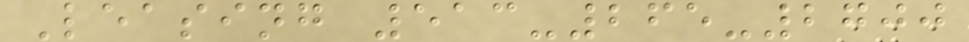Leasing 513-265-2700
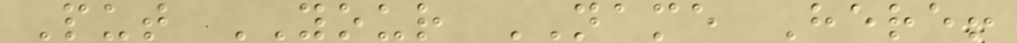Put YOUR NAME Here!
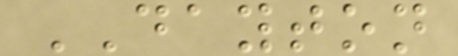DAYTON
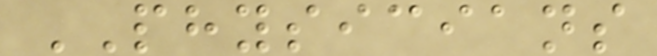PHYSICIANS
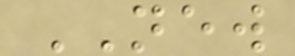NEW
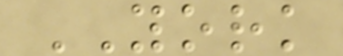YORK
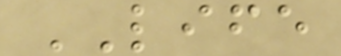LIFE
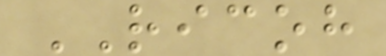RICOH
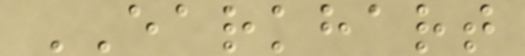EARKHART
